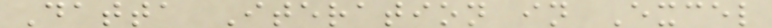Datta Iteration in Excel
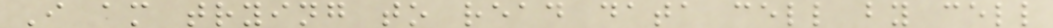I am trying to read data cell by cell
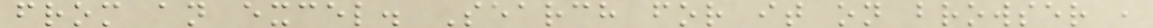from an excel. Search for it on browser ,
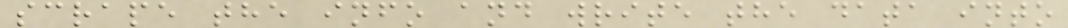scrape the info and write the data into
